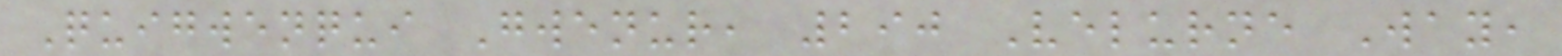Quigwenqui Gwenur, 290 Velurne Way,
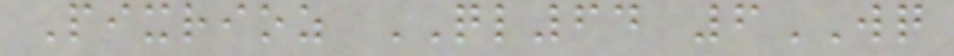Pixrioz QL64 6WQ
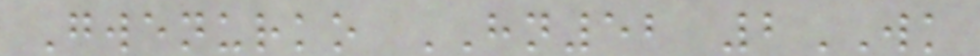Gwenurko HN52 2WK
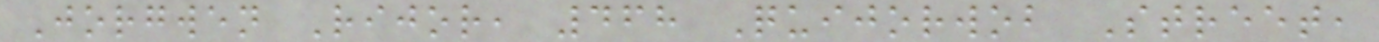Jorgwen Rijor, 468 Quijorwob Street,
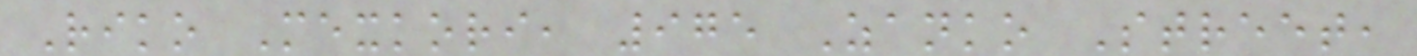Riko Mexkori, 975 Zanko Street,
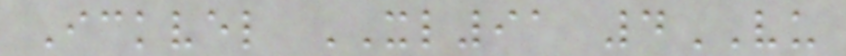Ickvel XL91 4VU
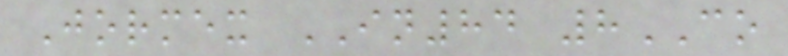Jormex IN84 8CO
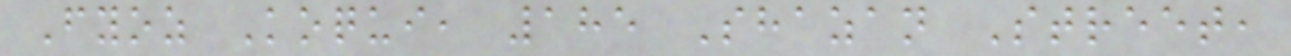Fyoz Koqui, 185 Shazan Street,
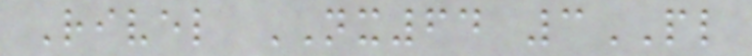Rivel NX64 3PL
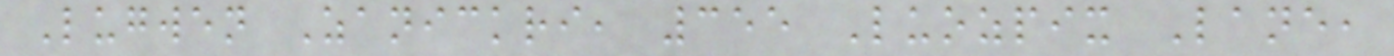Lugwen Zanickri, 355 Luozpix Lane,
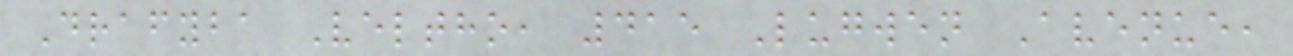Drafyba Veltho, 415 Lugwen Avenue,
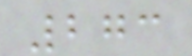273
